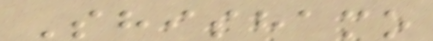Shishamo
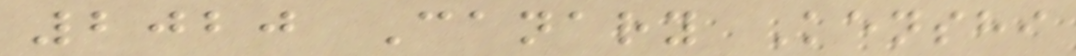2020 Canary Kenshi
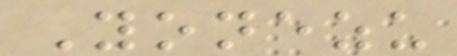Yonezu
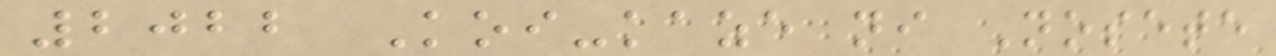2022 Koi-kaze ni Nosete
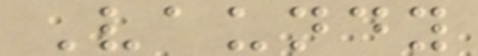Vaundy
